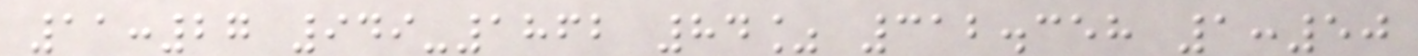11:27 949-1862 84% 312.358 1:50
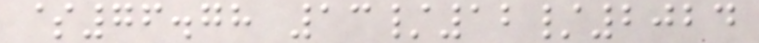$76.78 13/12/2024
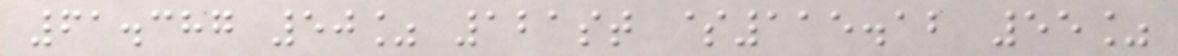61.387 50% 121st $115.12 55%
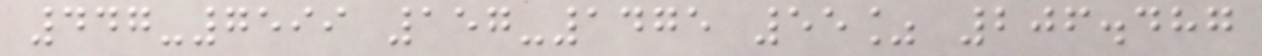447-7599 157-1475 55% 206.487
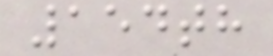154th
